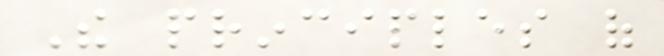The principles of
